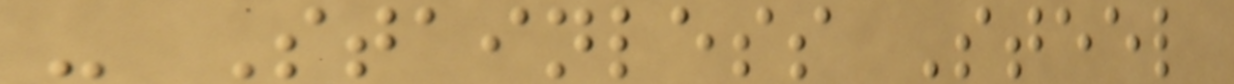- Stainless Steel
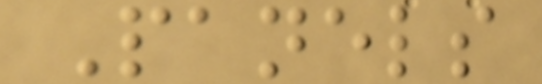Panels
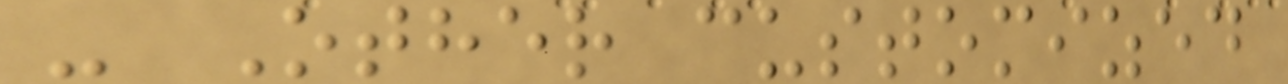- Other customized
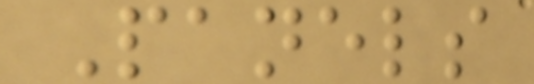Panels
